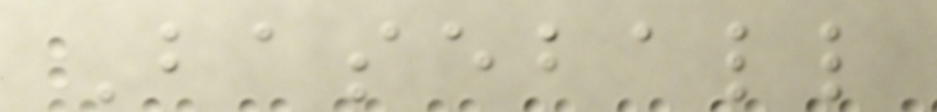Baseball
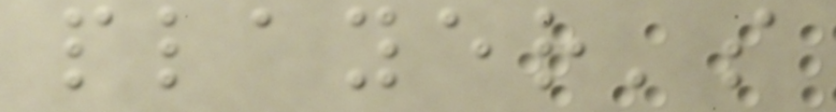player's
